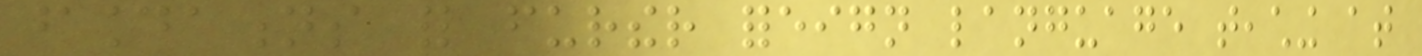foundations for further foreign language teaching at
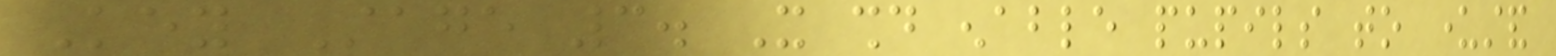Key Stage 3. It should enable pupils to understand
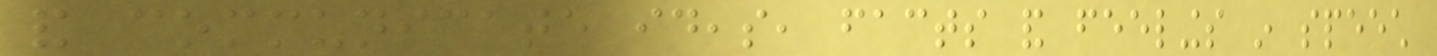and communicate ideas, facts and feelings in speech
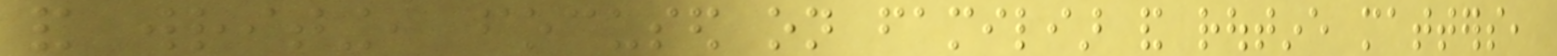and writing, focused on familiar and routine matters,
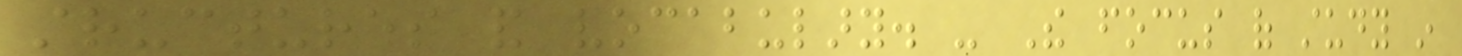structures and vocabulary. - The focus of study in
